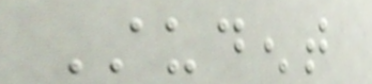Student
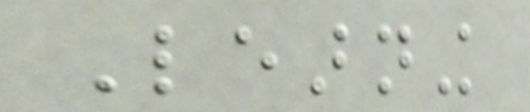Learning
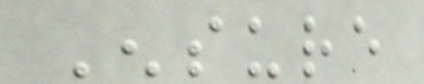Ensure
